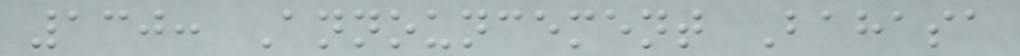130: Announcement Bahasa
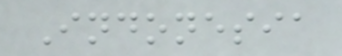Indonesia
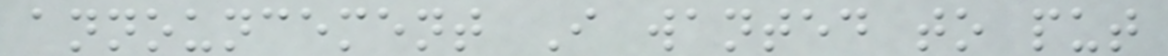announcement I wanted to put
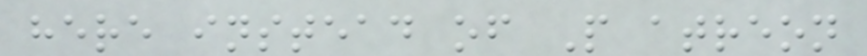here instead of P atreon
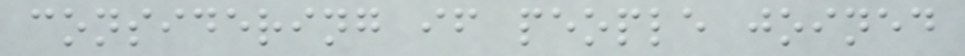considering if people joined
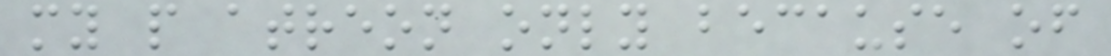my p atreon only because of
